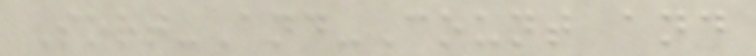Sort-And-Count and
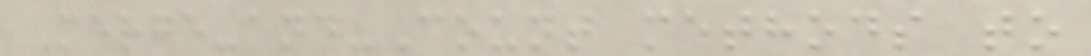Merge-and-Count methods to
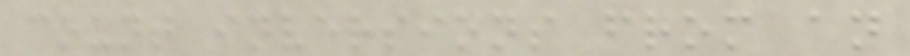count inversions from an
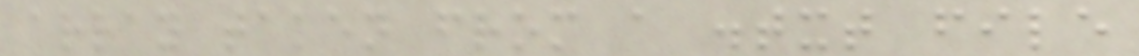array taken from a .txt file
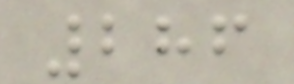286
